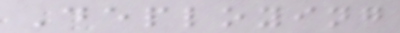Deploying
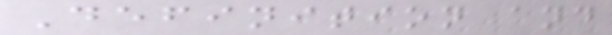Definition and
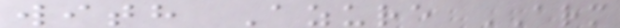with Azure ARM
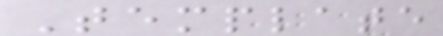Template
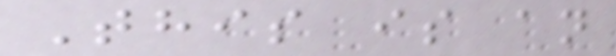This is an
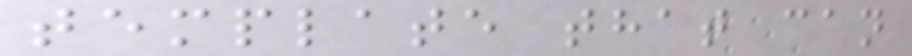template that can
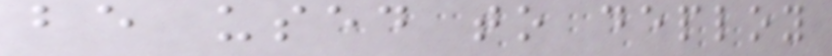be used to deploy
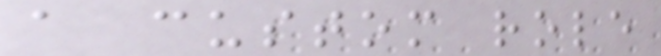a custom role
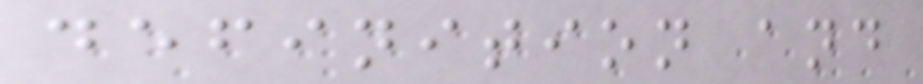definition and
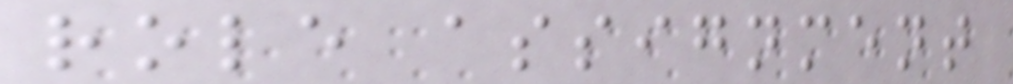role assignment
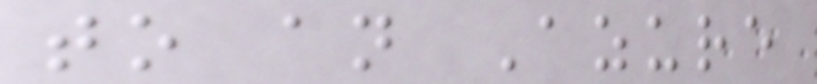to an Azure
